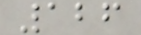126
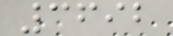3692
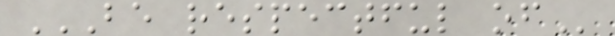BE RESPECTFUL OF
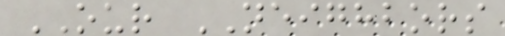OUR NEIGHBORS
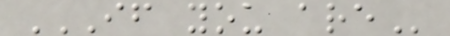IF YOU ARE
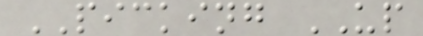PICKING UP
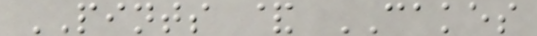PINTS & CAKES
